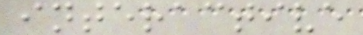interactive
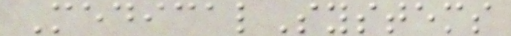MedicalSystems
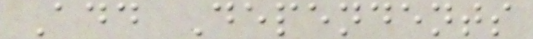Add Dependents
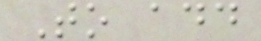To add
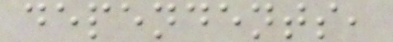dependents,
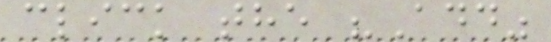click the "Add"
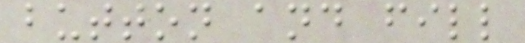button and fill
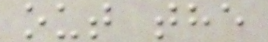out the
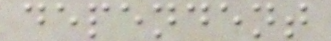dependent
